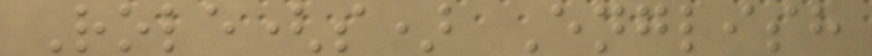Role(s) English
